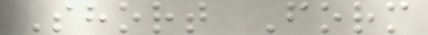Short Form
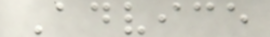Advice
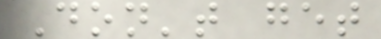Don't get
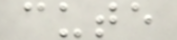cute
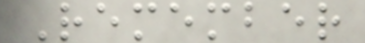Remember
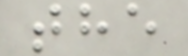the
